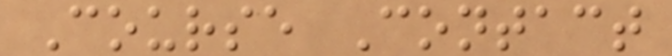Course Contact
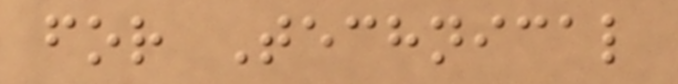for Technical
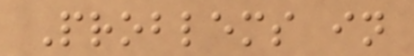Problems in
